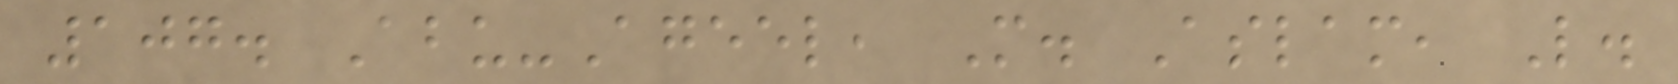107. Abu-Ageel, M. Aslam, L.
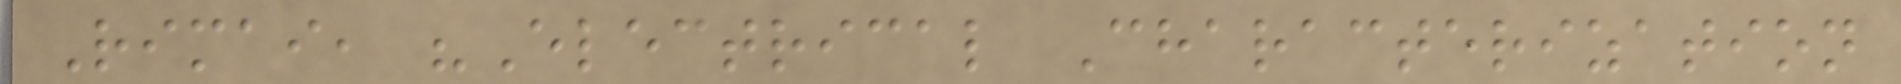Rimai, "Electrical Characterization
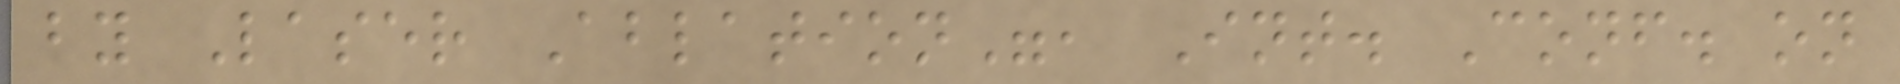by Laser Ablation", Int. Conf. on
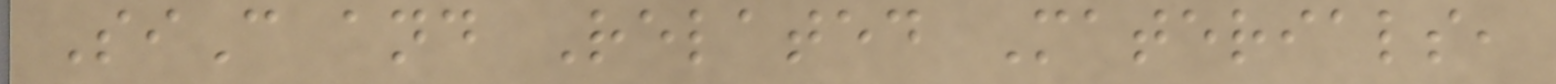SiC and Related Materials,
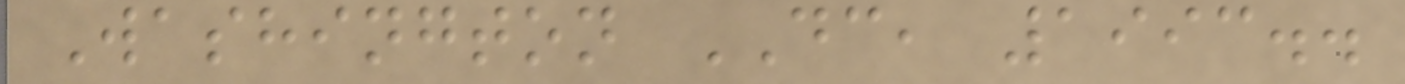Washington DC, 1993..
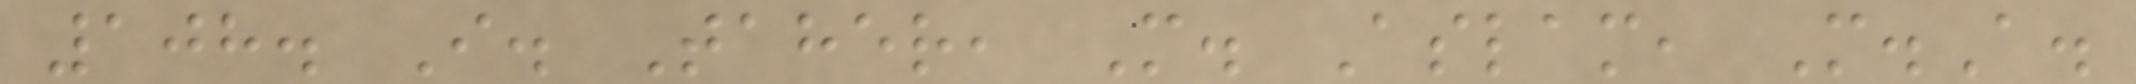108. I. Taher, M. Aslam, M.A.
